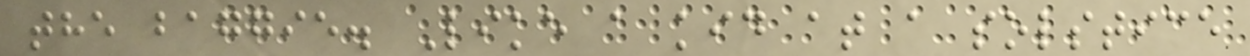the baggie. Like a kid at a solstice
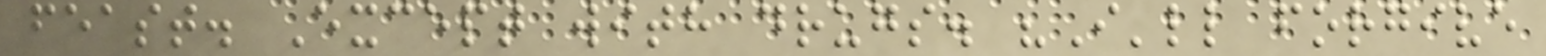feast. Except with drugs. "I'll forgive
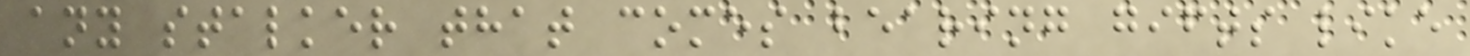any stalker that comes bearing gifts like
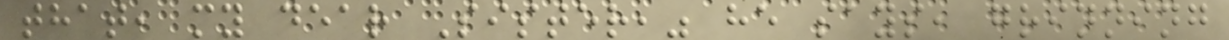that, my dear Sister," he says, grinning
